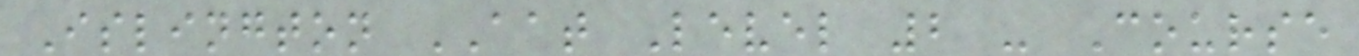Islington AAT Level 2 - Course
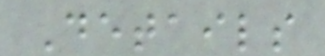Details
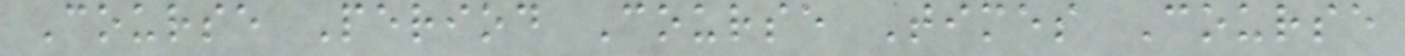Course Period Course Times Course
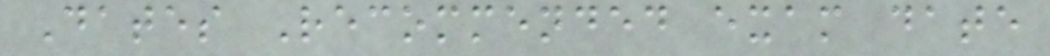Dates Recommended exam date
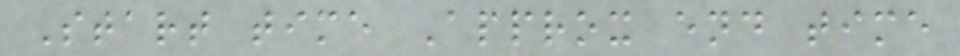Start time Approx end time
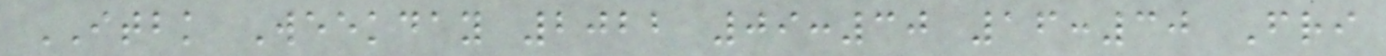ITBK Weekday 2022 09:30 16:30 Fri
